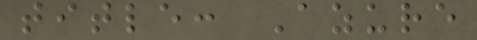title: Azure
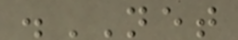.NET
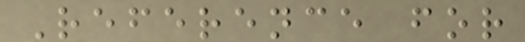Reference for
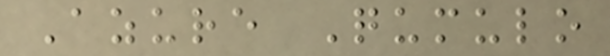Azure Qumulo
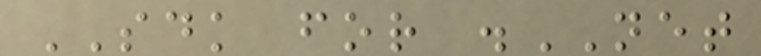SDK for .NET
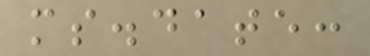ms.date:
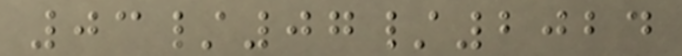03/07/2024
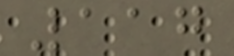117
